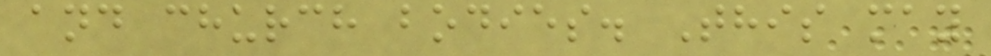and church bodies. This may
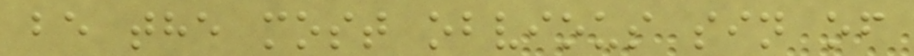be the most obvious sin of
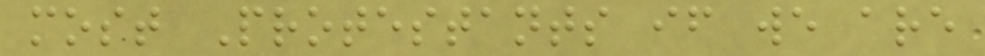most Protestants if we are
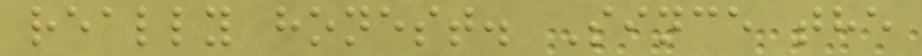really honest. Since the
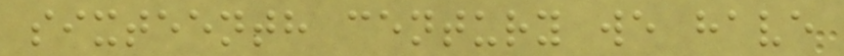sixteenth century we have
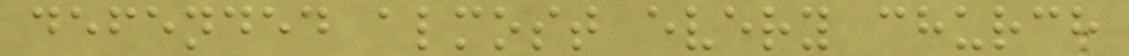defended almost every church
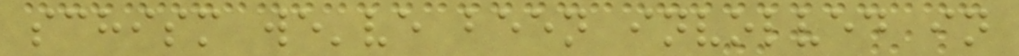schism we've been involved in
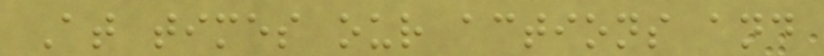At times our actions and
